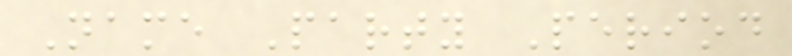Name Party Period
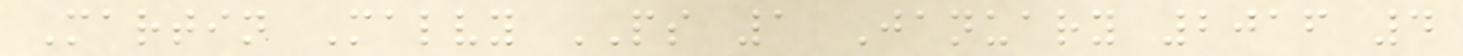Martin Malvy PS 1 January 2016 4
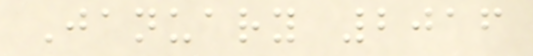January 2016
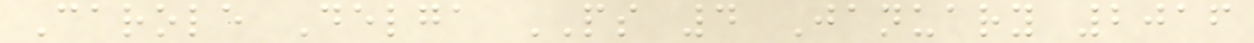Carole Delga PS 4 January 2016
